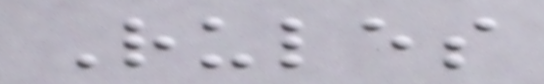Rules
